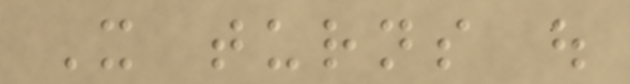It turns out
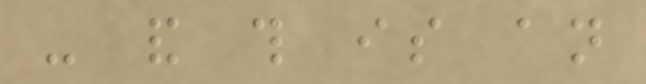- and this is an
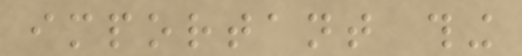important thing
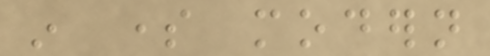in some modern
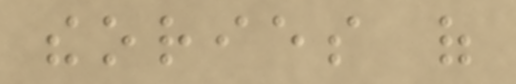theories of
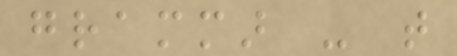grammar - that
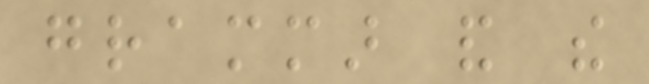grammar and the
